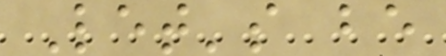Let's be
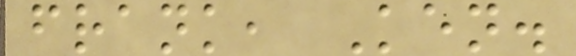frank, Ken.
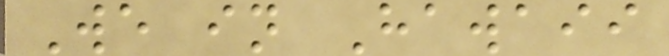We in Hawaii
